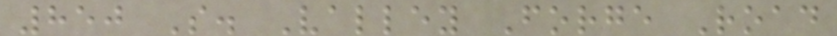850 S. Valley Forge Road
